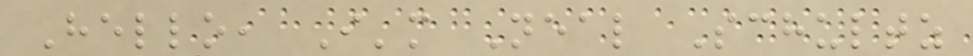Hello, I'm Neal Schultz
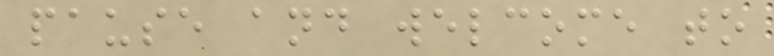pause and welcome to
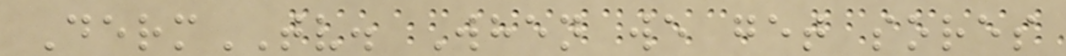DermTV. When we get sores
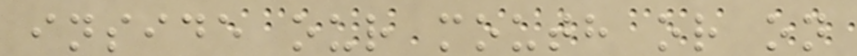inside our mouth or on
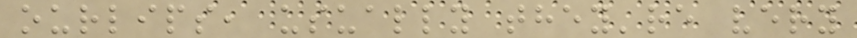ourlips, usually they're very
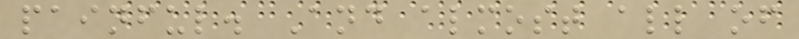painful. And almost all of
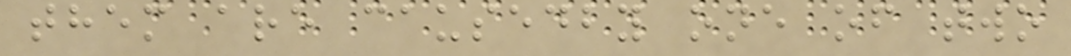them are causedby one of two
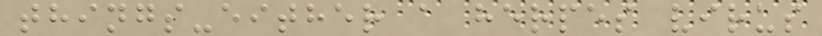things-either a herpes virus
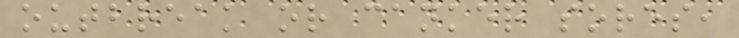outbreak or canker sores,
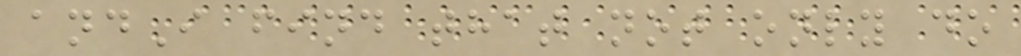andI find that not only do
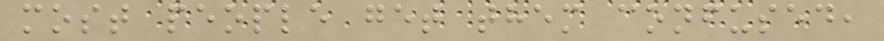most people get them confused,
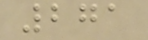271
